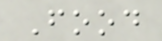Food
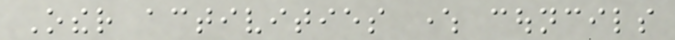Other activities where councils
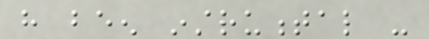have been instrumental -
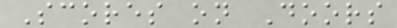Scores on Doors
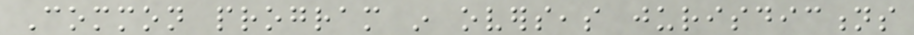Common program in overseas jurisdictions
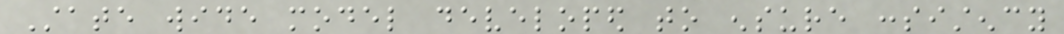State wide model developed to ensure consistency
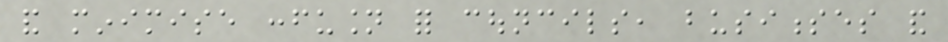and minimise confusion for councils, businesses and
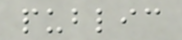public
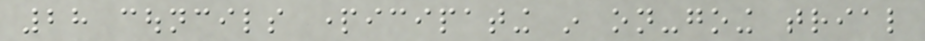28 councils participating in on-going trial
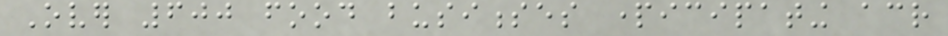Over 600 food businesses participating across
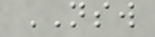NSW
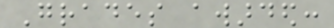Grades awarded:
